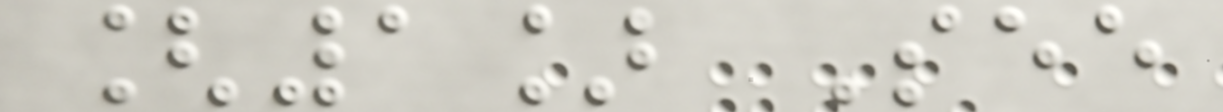[1] See
